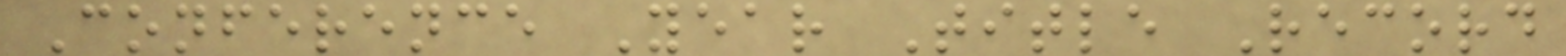Conference Year Title Record
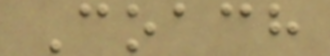Coach
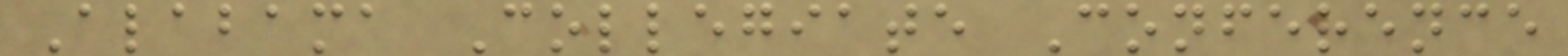Alabama Collegiate Conference
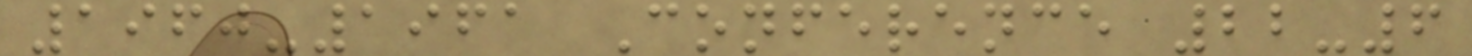1960-1961 Conference 22-6
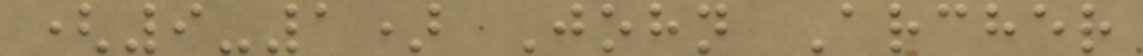(9-1) John Archer
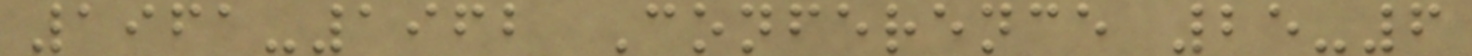1961-1962 Conference 25-6
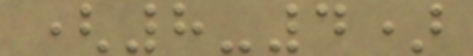(8-4)
